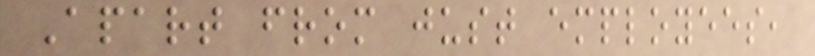Apart from just employees,
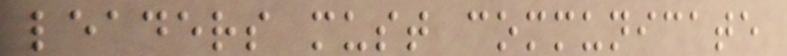leaders must communicate
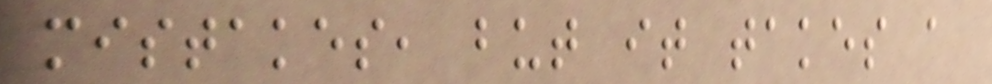mistakes, but it takes a
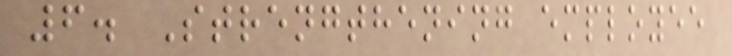6. Strengthening employee
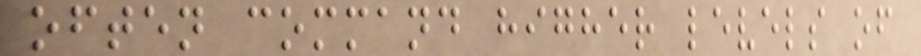often command higher levels of
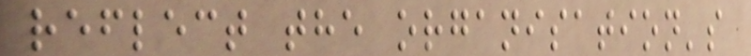reflect the organisation's
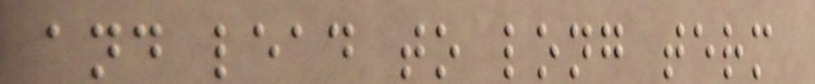and lead to long term
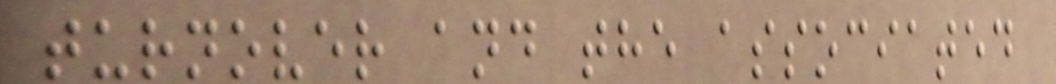turnover and the associated
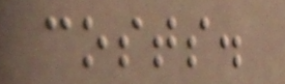costs.
